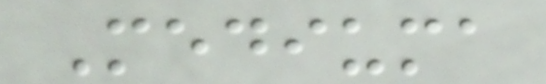Mediuma
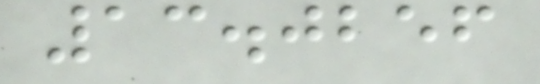13.0256
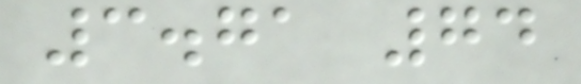3.71 74
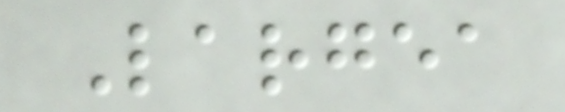Largea
